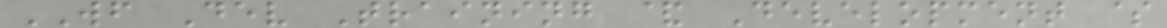WF Dev Training & Development $
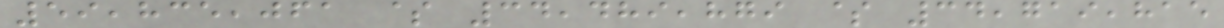59,835,061 $ 34,489,879 $ 34,719,815
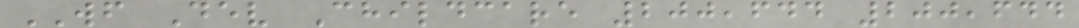WF Dev Childcare 200,644 200,644
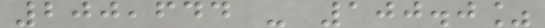200,644 - 100.0%
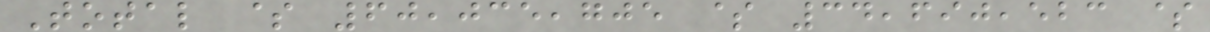Total $ 60,035,705 $ 34,690,523 $
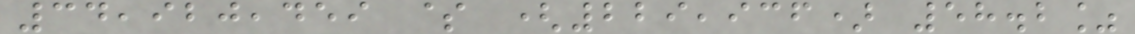34,920,459 $ (229,936) 58.2%
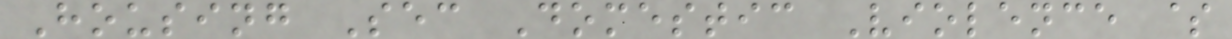Housing Sec Domestic Violence $
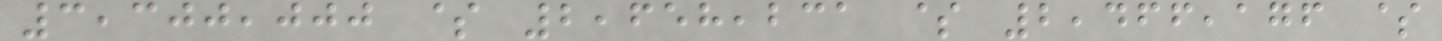3,300,000 $ 2,658,231 $ 2,466,176 $
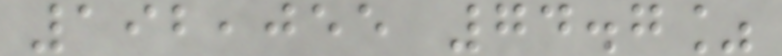192,055 74.7%
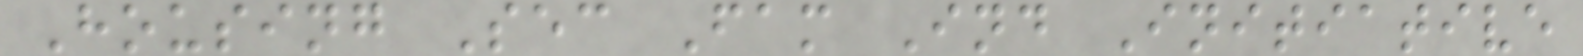Housing Sec Fam Ind Initiative
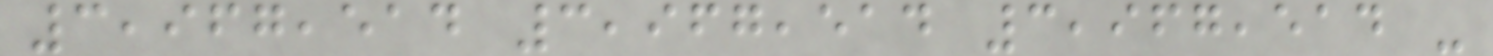3,967,514 3,967,514 3,967,514 -
